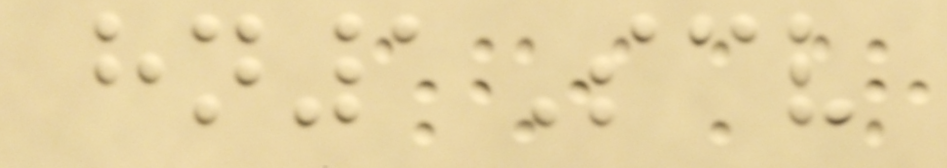hn1Scv
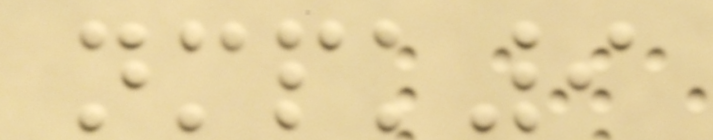nmpk9
